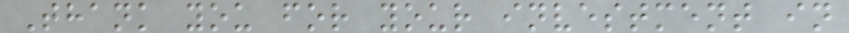Thank you for your investment in
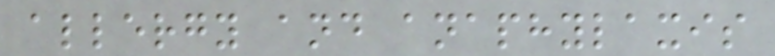allergy and anaphylaxis
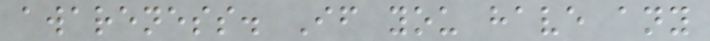awareness. If you have any
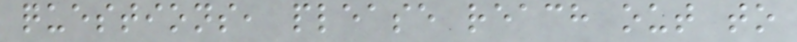questions, please reach out to
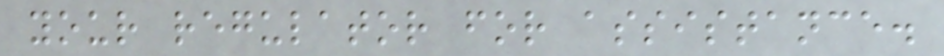your regulator for assistance.
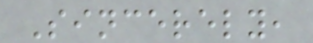Sincerely,
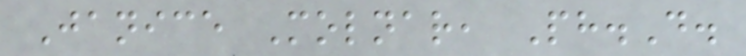Janice Molnar, Ph.D.
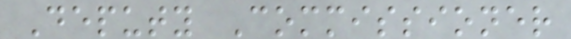Deputy Commissioner
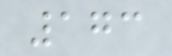173
